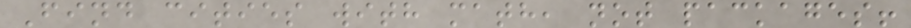Find cities with math, not packages!
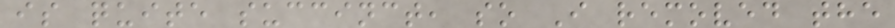is quite succinct, so I removed the
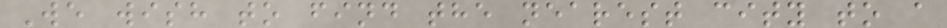We wish to find the nearest city to a
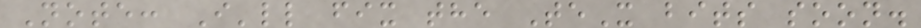Note: I'll fix the TeX bits soon.
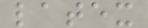latex
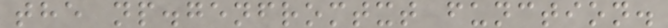the np.genfromtxt function.
